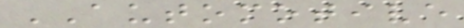AUTOMOTIVE
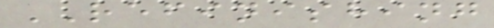REFINISHING
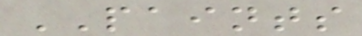PAINTS
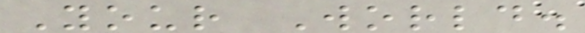Your World.
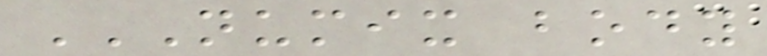NUMIX BODY
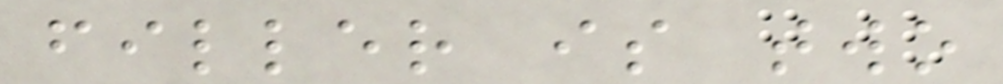filler is two
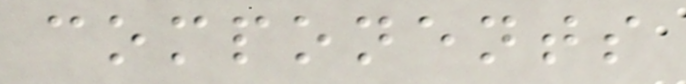components
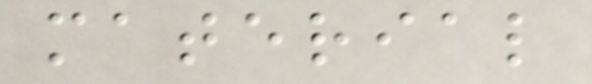material
